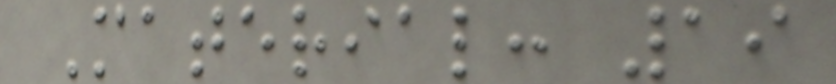Material: 19
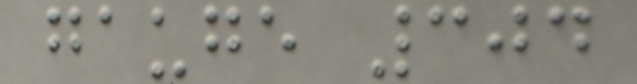gauge 304
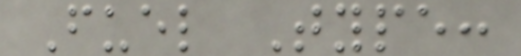Fuel Type:
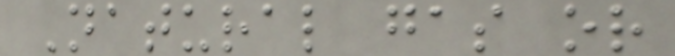Natural gas or
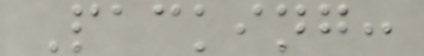Packing:
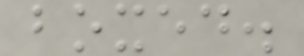boxed.
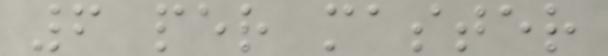6 per master
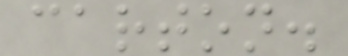carton.
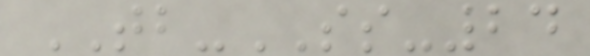TB-SS-24
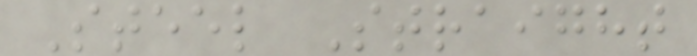Steel Straight
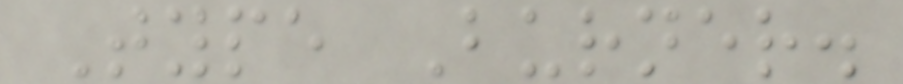Type Burner.
